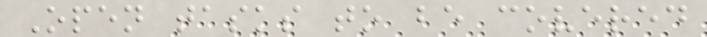Open tasks to be covered
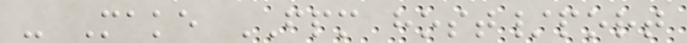- Make FPM host/port
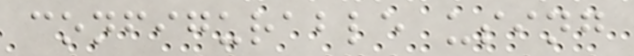configurable using
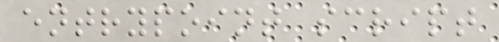entrypoint script
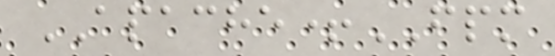APACHE+FPM
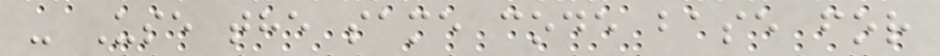- Use the same code base for
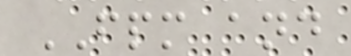FPM and
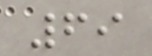69
